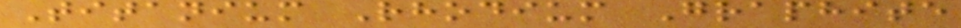Titanium Rhodium Graphite
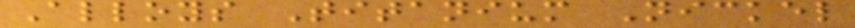Alloys Titanium Nickel
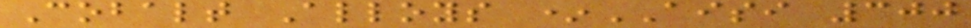Cobalt Alloys *AISI 300
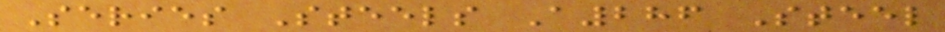Series Steels A286 Steel
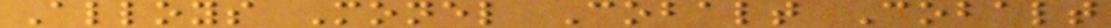Alloys Monel Cobalt Cobalt
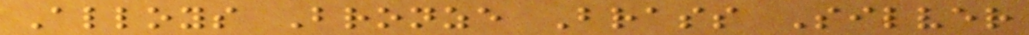Alloys Bronze Brass Silver
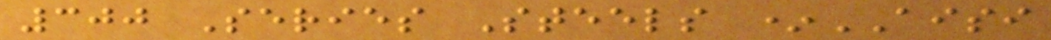300 Series Steels *AISI
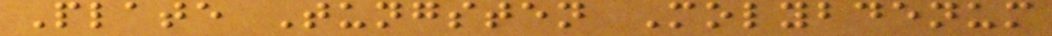Plate Tungsten Molybdenum
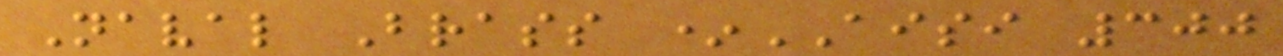Naval Brass *AISI 300
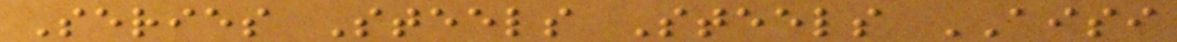Series Steels Steels AISI
